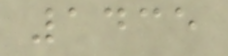1435
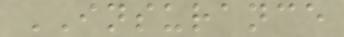INSURANCE
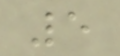5
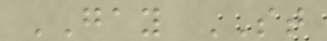GAY ST
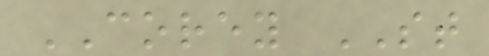COREY ST
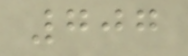707
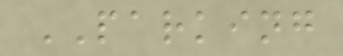PARKING
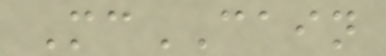McCAIN
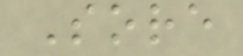Sore
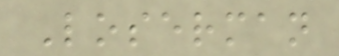Loserman
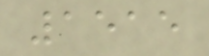1515
